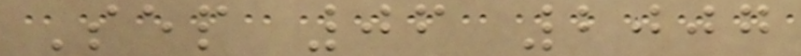Sep 06 2007
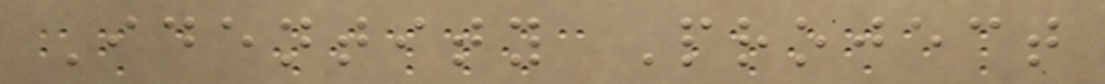Identity Project
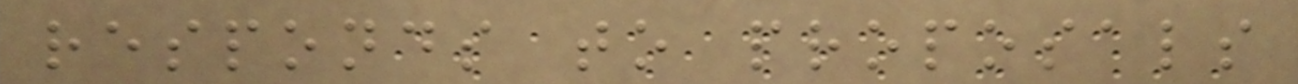responds to proposals
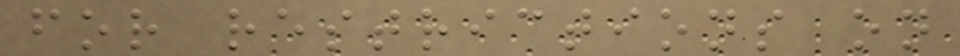for restrictions on
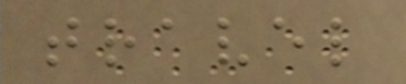travel
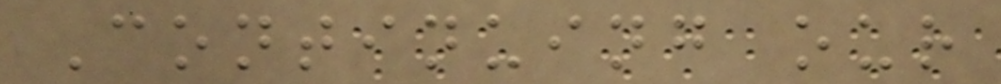Continuing our
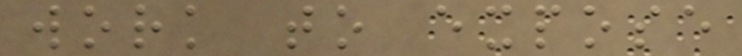work to expose
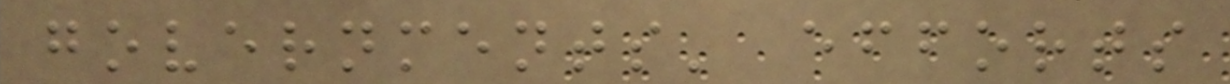governments' efforts
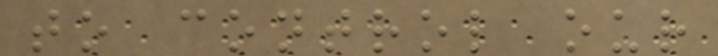to control our
